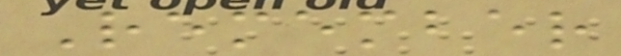Remember
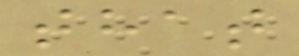that
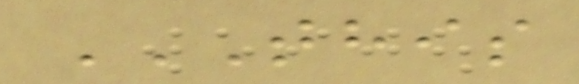THIS
